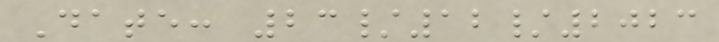Date: 23/12/2023
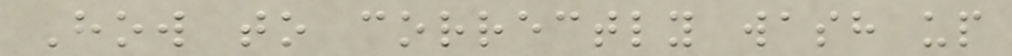How to correctly wash up
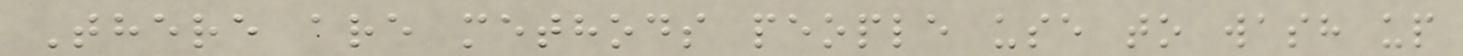There are methods people use to wash up
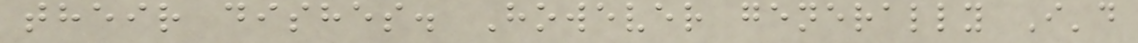their dishes. However generally I'd
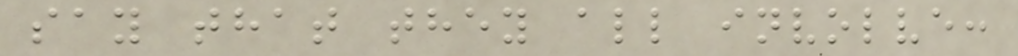say that they all involve:
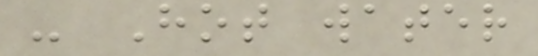- Hot water
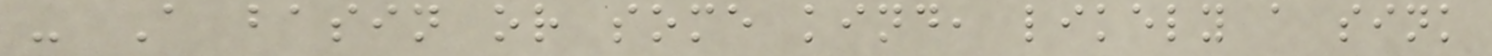- A basin or some kind, likely a sink
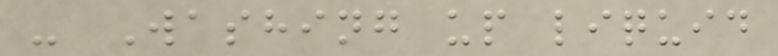- Washing up liquid
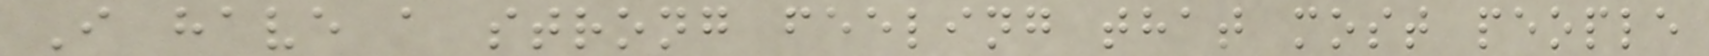I have a strong feeling that most people
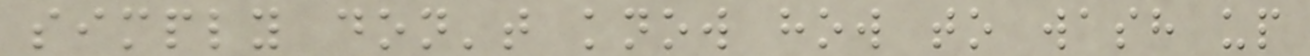simply don't know how to wash up
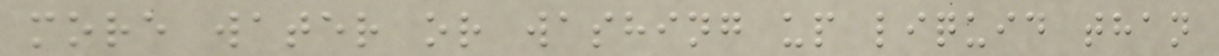more water or washing up liquid than
